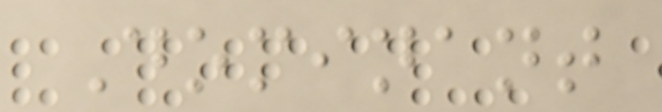Dominant
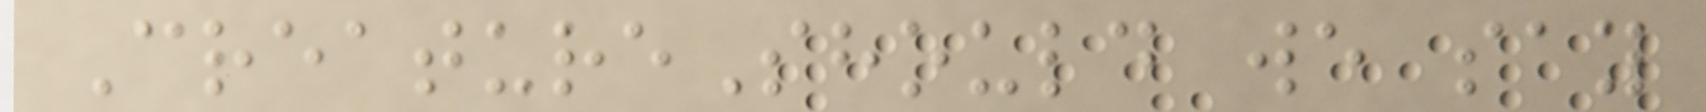CreatureShould we say
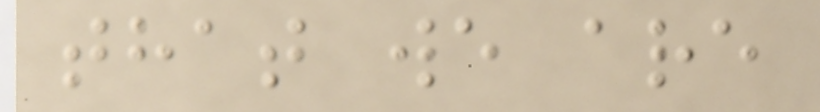that we are
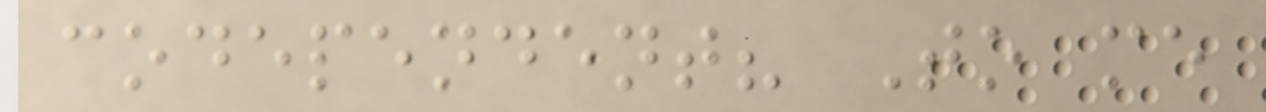codependent? To me
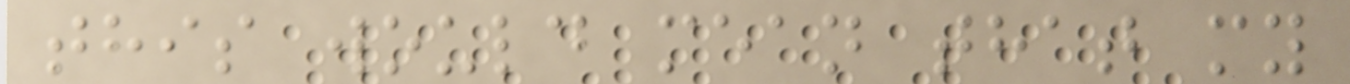this would mean that my
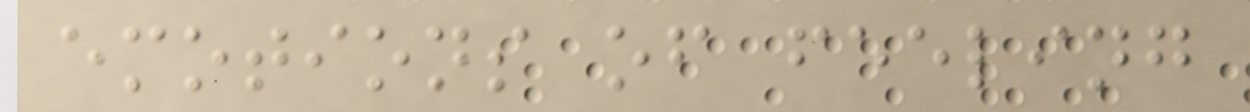emotions of feeling
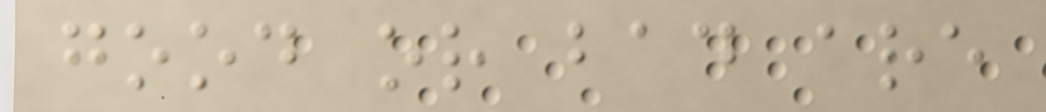good or bad are
